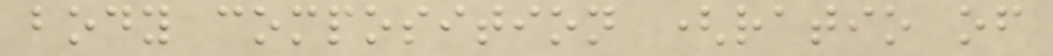body composition (ratio of
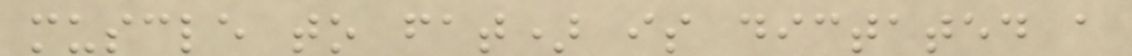muscle to fat) is dictated a
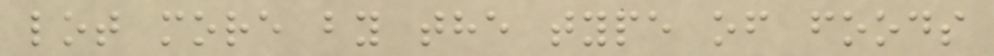lot more by the type of foods
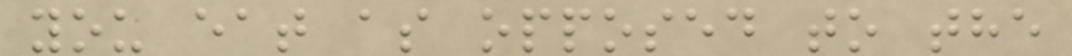you eat as opposed to the
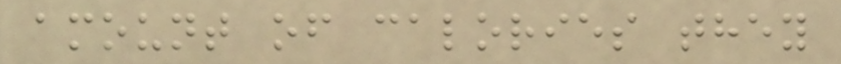amount of calories they
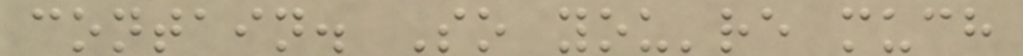contain. So you're much
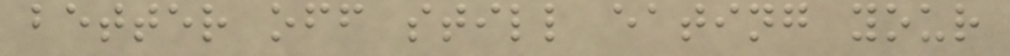better off still eating your
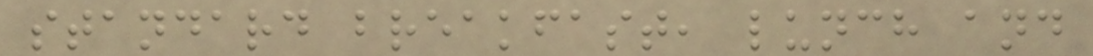standard breakfast, lunch and
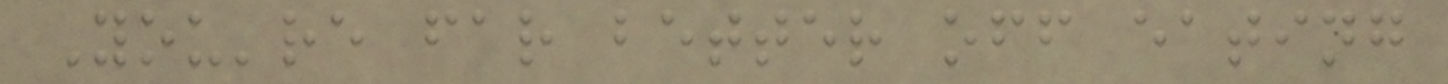You're far better off eating
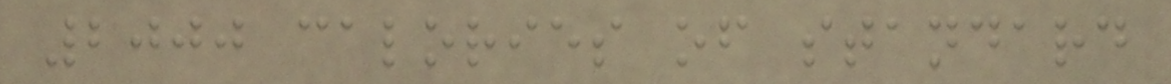2000 calories of standard
